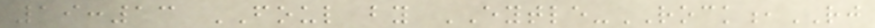19:13 FOUL by EYTLE-ROCK,RJ
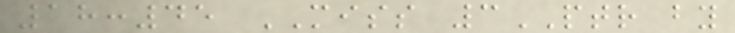18:45 MISS 3PTR by
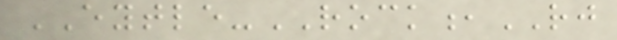EYTLE-ROCK,RJ
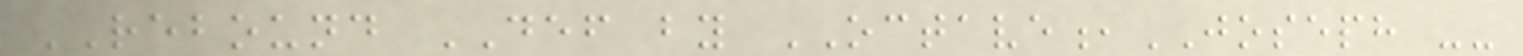REBOUND DEF by OCTAVE,JOSEPH --
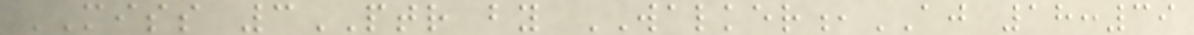MISS 3PTR by WALKER,AJ 18:39
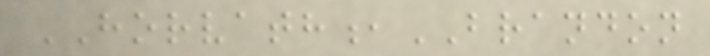HORVATH,BRANDON
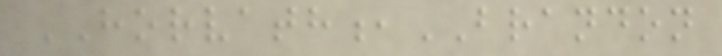HORVATH,BRANDON
